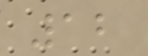12
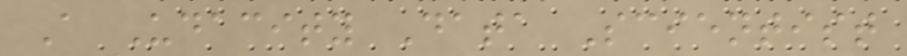A Udacity Data Scientist
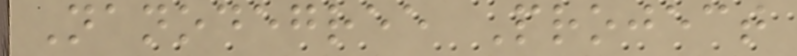Nanodegree Project
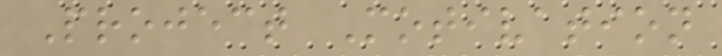Project Motivation
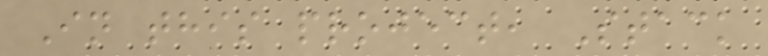In this project, Stack
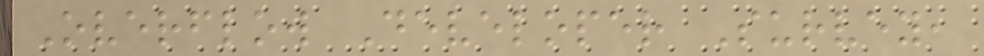Overflow Developer Survey,
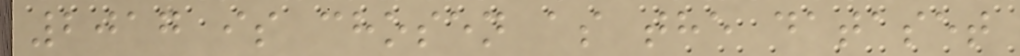2017 is chosen as the dataset
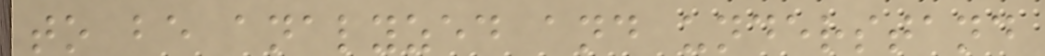to be analyzed and understand
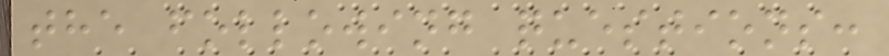the following questions:
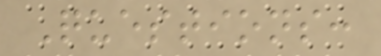Questions:
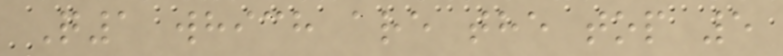Q1 which are the top 5
